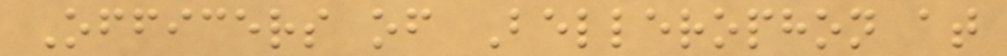Officers of Bellerophon at
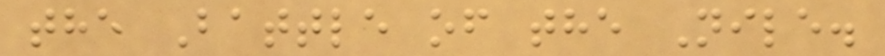the Battle of the Nile.
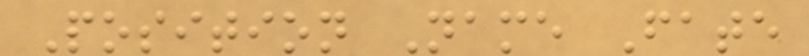Position Name Fate
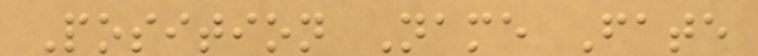Position Name Fate
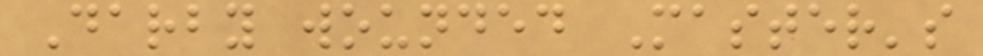Darby wounded Master's
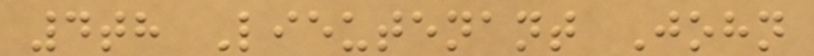4th Lieutenant John
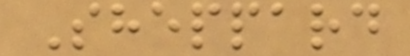Sheppard
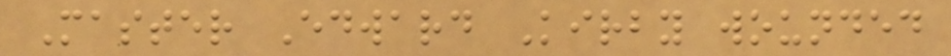Master Edward Kirby wounded
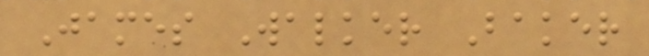James Walker Baker
